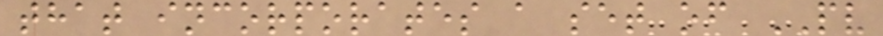that incorporates a set of PV
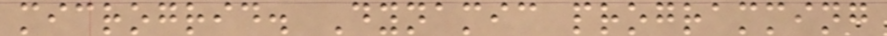microgrid. Dynamic programming
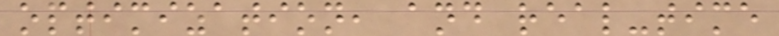optimization, and real-time
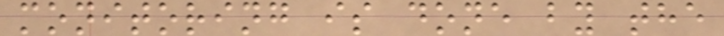monitoring is done by the
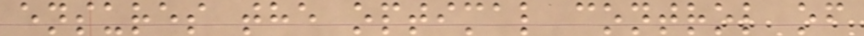ensures the optimal control of
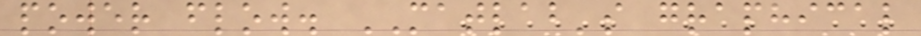power flow. MATLAB's graphical
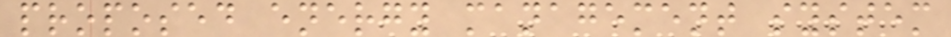proposed energy management system
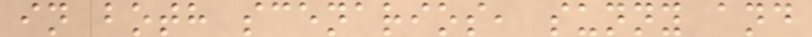in both scenarios, sunny and
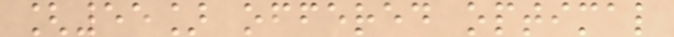[55] offered optimal
